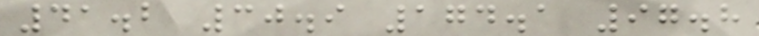41.2 30.9 174.1 97.8
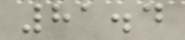81.4
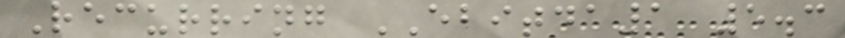Recurring EBITDA1 5.3
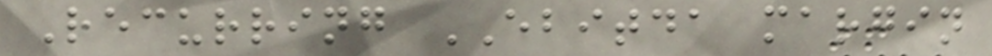Recurring EBITDA margin
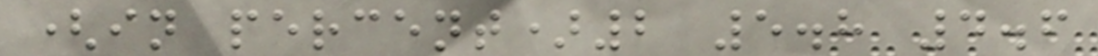(in percent)2 5.8 4.6
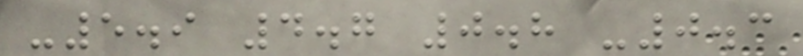-5.9 4.7 0.8 -0.3
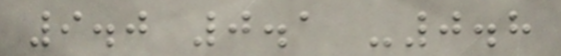9.0 0.1 -0.8
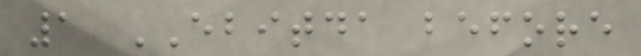1 EBITDA before
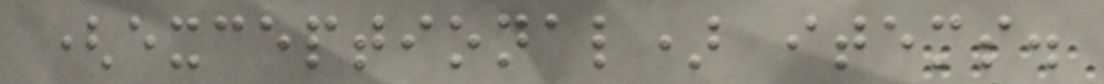(exceptional) items.
